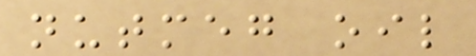nutmeg oil
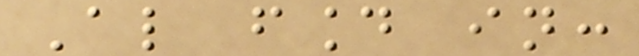Also found in:
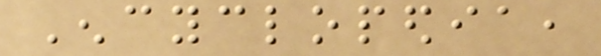Encyclopedia,
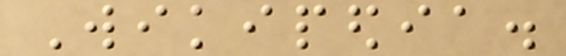Wikipedia.
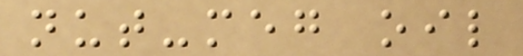nut-meg oil
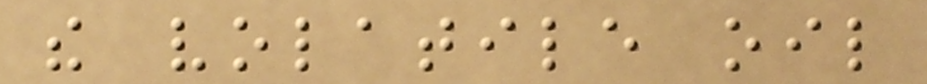the volatile oil
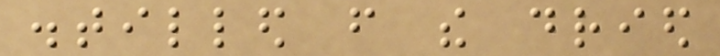distilled from the dried
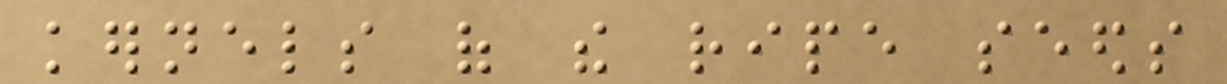kernels of the ripe seeds
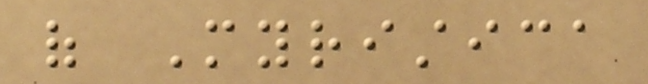of Myristica
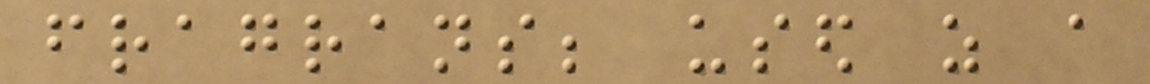fragrans; used as a
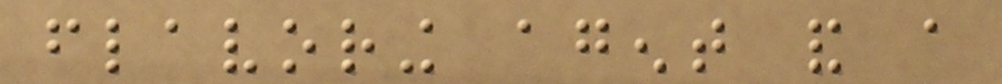flavoring agent and a
